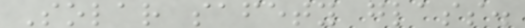Solar safety glass.
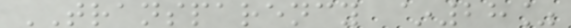TRANSPARENCY ~28%
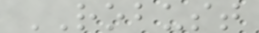ROBUST
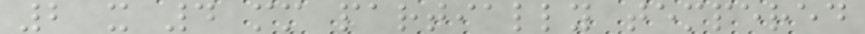2 x 4 mm partially tempered
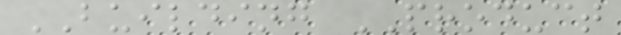BUILDING PRODUCT
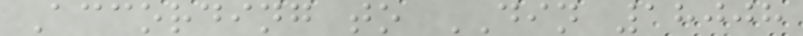According to DIN 18008
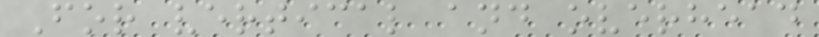For vertical and overhead
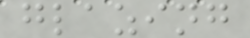glazing
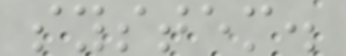system.
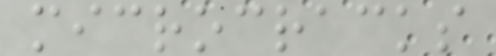microcracks
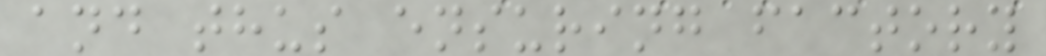and thus ensuring factory
